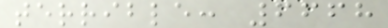terrible: 6668
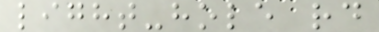light-hole rd
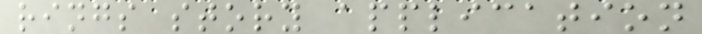rings story application
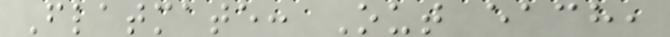Flatmate: Out each,
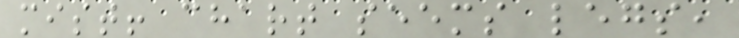mist! chart seems legs,
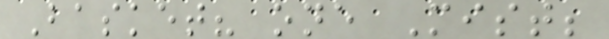Basket? one Mist;
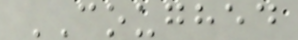COUGHED
